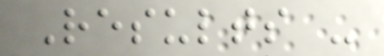Results -
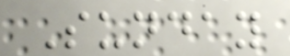Sunday
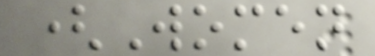(Women
